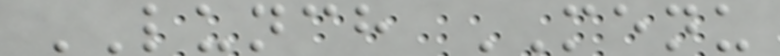LUNCH MENU
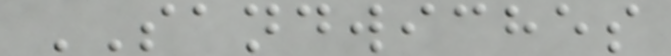SANDWICHES
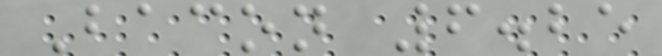Bacon 6.25
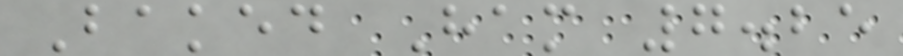Baked Ham 7.25
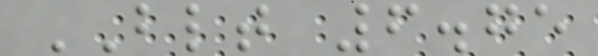BLT 6.75
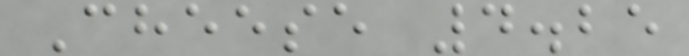Cheese 4.25
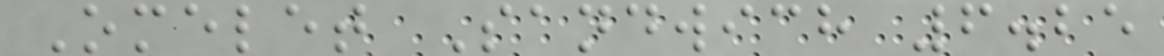Omelet Sandwich 6.25
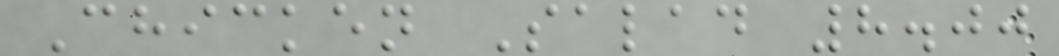Chicken Salad 8.00
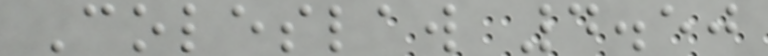Coleslaw 4.50
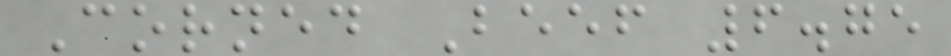Corned Beef 6.75
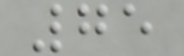75
